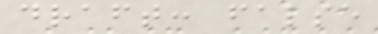draft: false
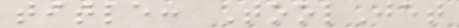title: ToolJet
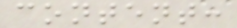content:
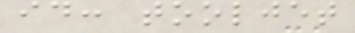id: tooljet
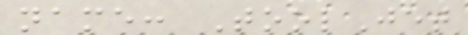name: ToolJet
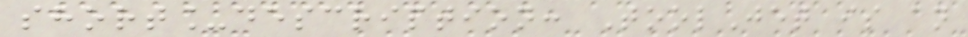short_description: ToolJet is an
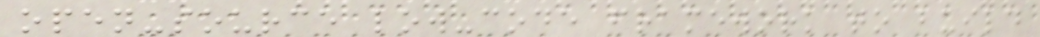open-source low-code framework to build
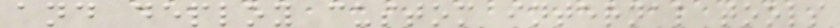and deploy custom internal tools
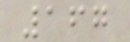167
